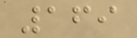169
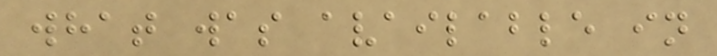what was available in
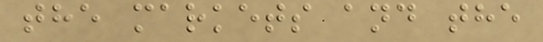the markets and the
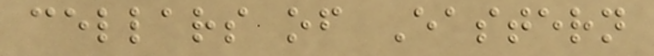cellars of Eastern
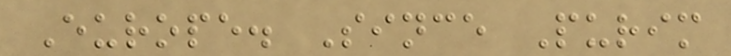Europe. Since Purim
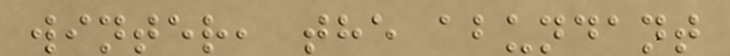winter, the abundant
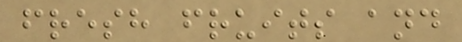fresh fruits and
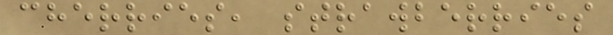cherries, strawberries
